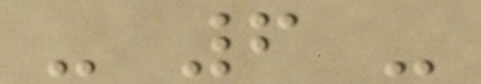- 6 -
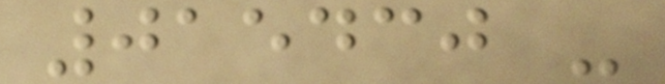015430 -
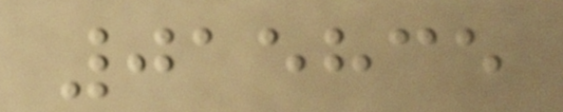015835
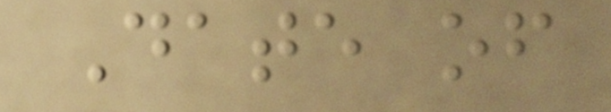Date of
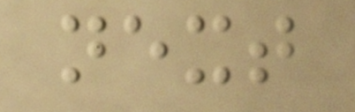next
